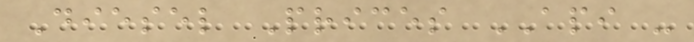Diesel Prices API -
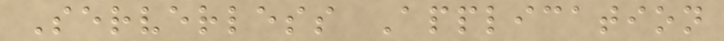Serverless Application
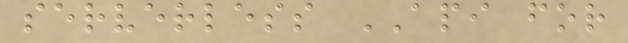serverless API for
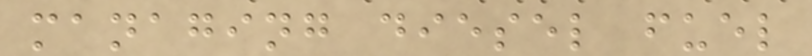managing diesel fuel
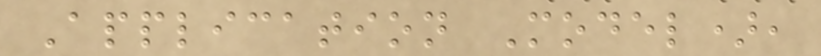Application Model),
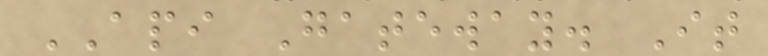API Gateway. It
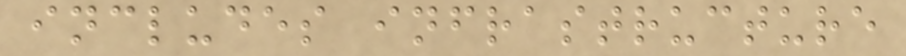includes infrastructure
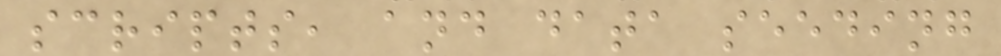scripts, and data seeding
